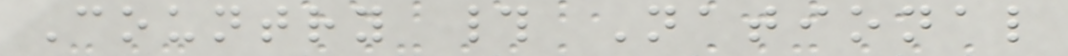Country # National
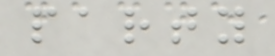party
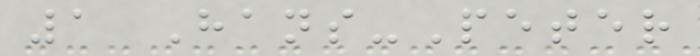1 Hans-Peter
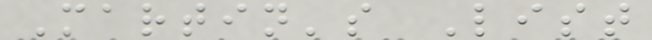Martin's List
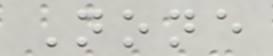None
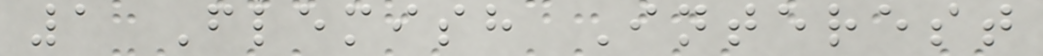1 Flemish Interest
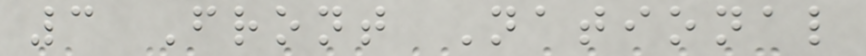3 Front National
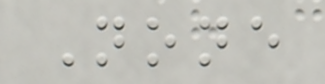None
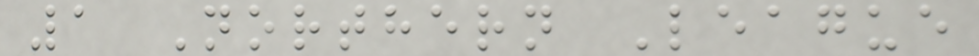1 Northern League
